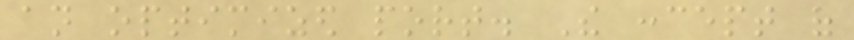an optimized port. The concept of
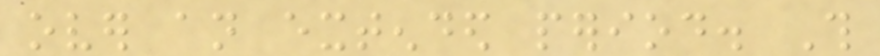over an extended period. This
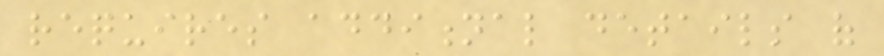requires additional details of
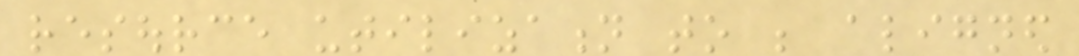resource utilization to be aligned
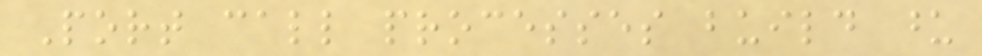Port call processes build upon
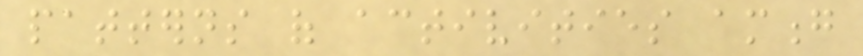patterns of activities among
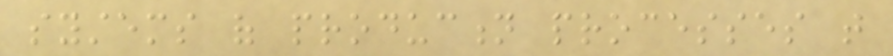systems of production processes that
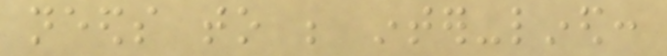needs to be inter-lined:
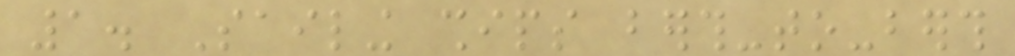1. Sailing ships berth-to-berth
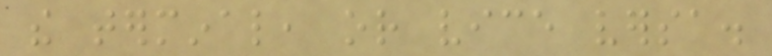the terminal, or vice versa.
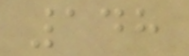148
